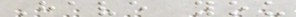Have you
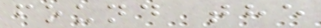found the
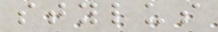stylus
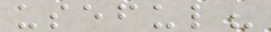useful?
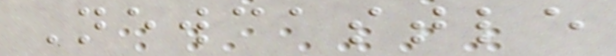Newcastle
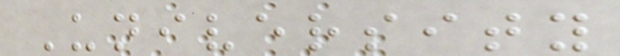University
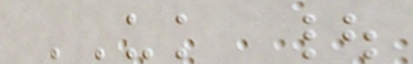UK |
